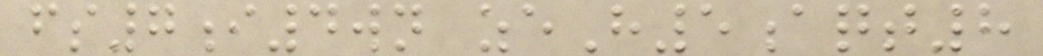fs7i4wn zeH5aqt8
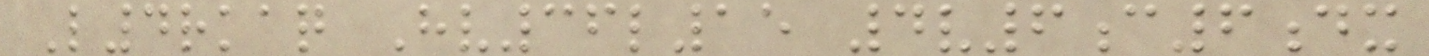L4rkaq Hv36l15 4v6c6dx
